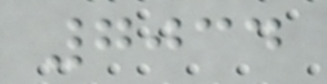7034
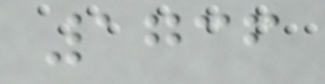1736
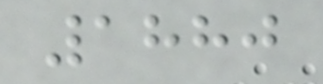1880
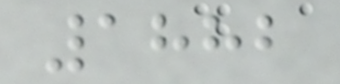1882
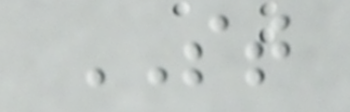ST
